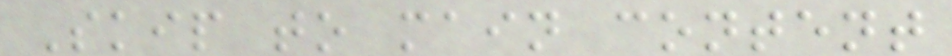Skip to main content
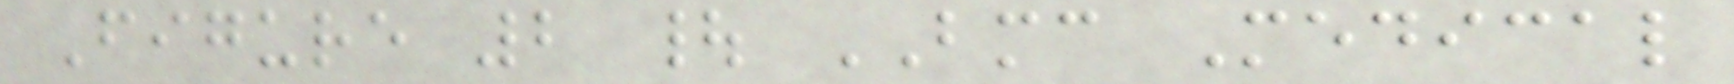Figure 2 | BMC Medical
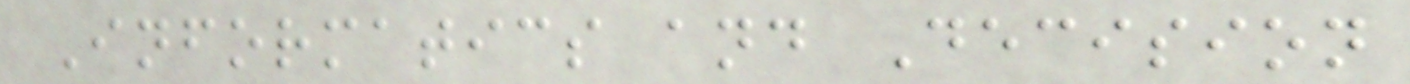Informatics and Decision
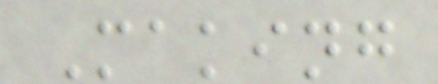Making
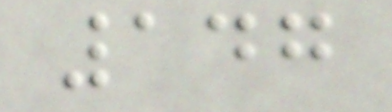147
